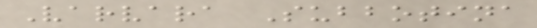Varvara Subbotina
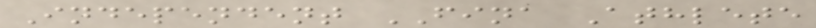Independent FINA Athlete
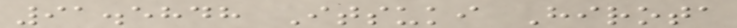91.5848 Itsuki Hirota
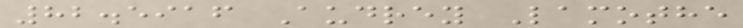82.5916 Audrey Lamothe
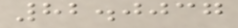82.0037
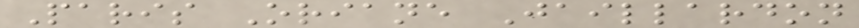Paris Oriane Jaillardon
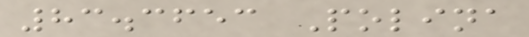83.3653 Polina
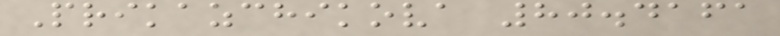Prikazchikova 80.4161
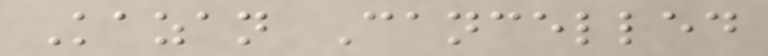Kazan Cancelled
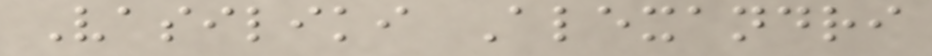Vasiliki Alexandri
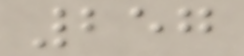257
